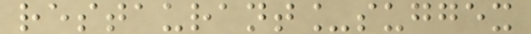restaurant_suggex
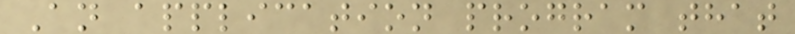An application program that
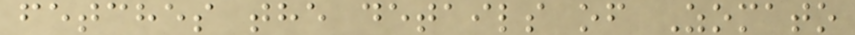fetches the details of Zomato
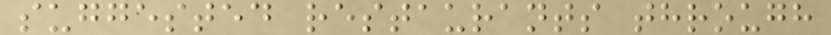suggested restaurants through
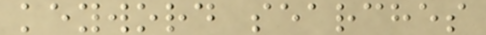keyword searches
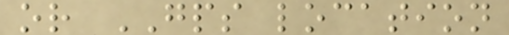or GPS location
